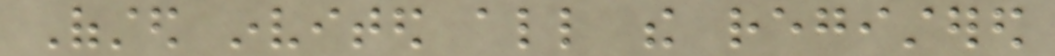Ofsted invited all the registered
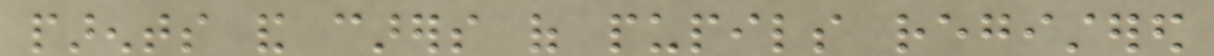parents and carers of pupils registered
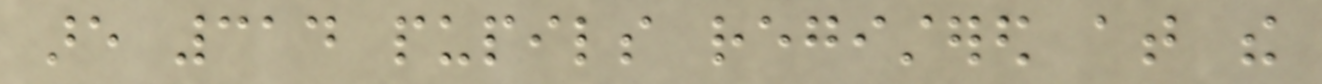are 314 pupils registered at the
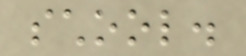school.
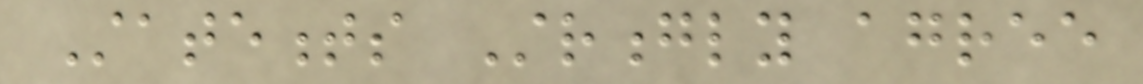Statements Strongly agree
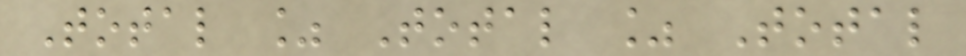Total % Total % Total
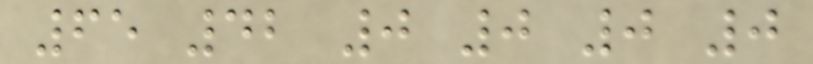65 42 0 0 0 0
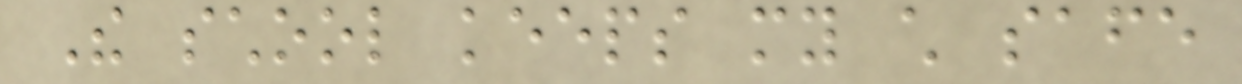The school keeps my child safe
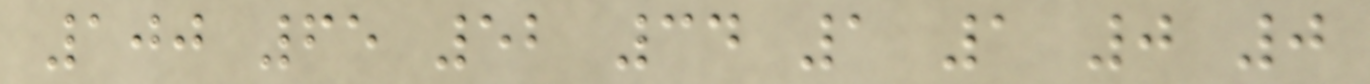100 65 52 34 1 1 0 0
